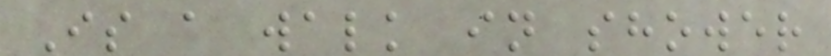Is a walk in shower
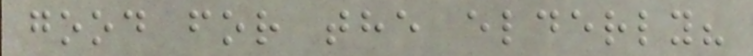good for the elderly?
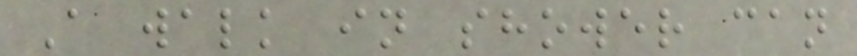A walk in shower can
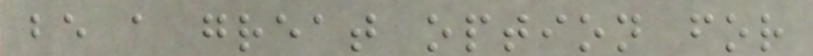be a great option for
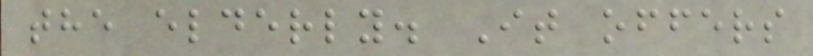the elderly. It offers
